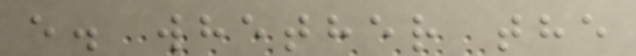e. whether the
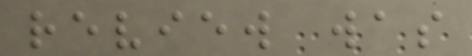review was
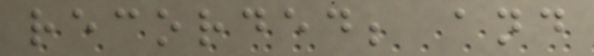recorded; and
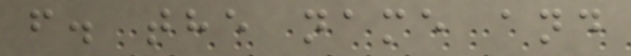f. the name and
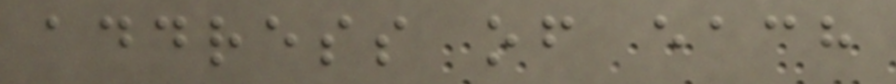address of each
